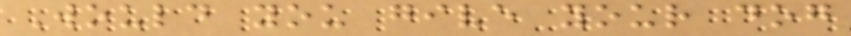Would you give your dog
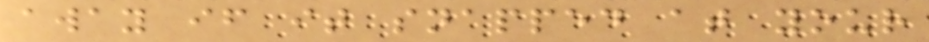away if it snapped at your
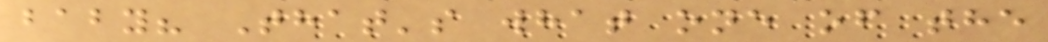baby? That's what one of the
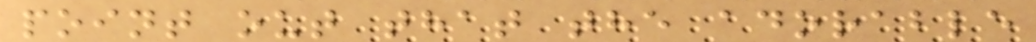point out that the adorable
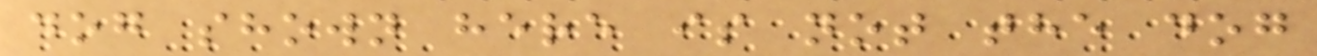dog shown here is not the dog
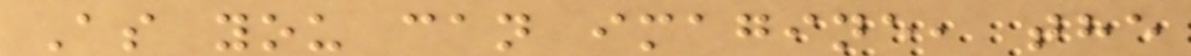As you can imagine, the
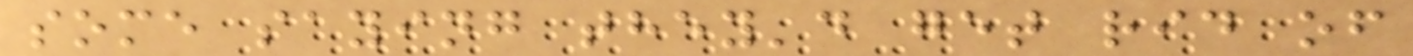some saying they'd get rid of
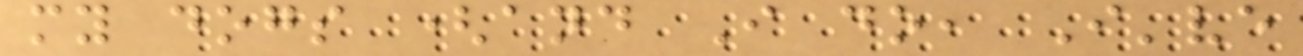my dogs (and I do, I've
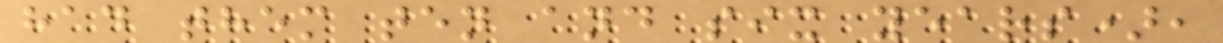had them ten and six years),
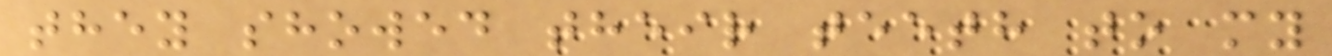they showed their teeth to my
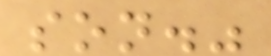son."
